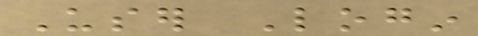User Login
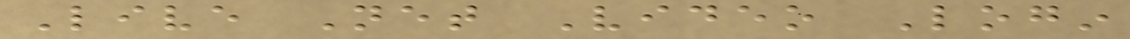Live Net Video Login
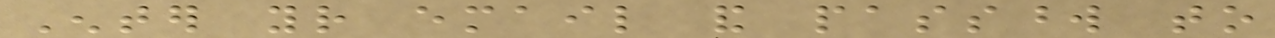Enter your email and password to
